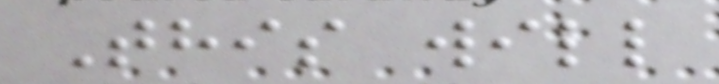This will
